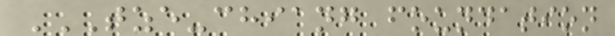TZE-CHIANG FOUNDATION
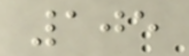105
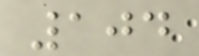104
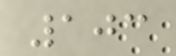103
